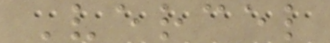Vercel
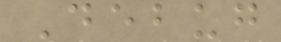Debug
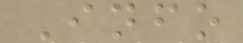Info
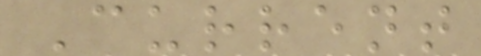Current
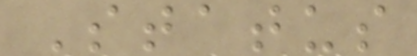Status
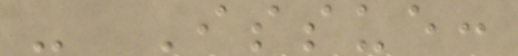- Issue:
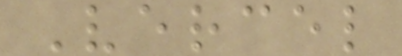Vercel
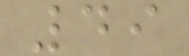49
